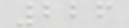226
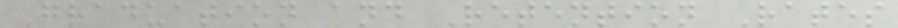Graduation and Retention Rates
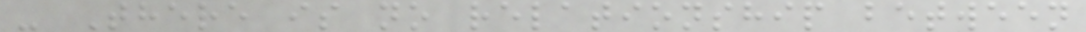- There is no relationship between
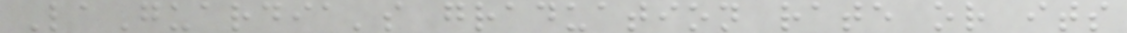LaGuardia's graduation rate or its
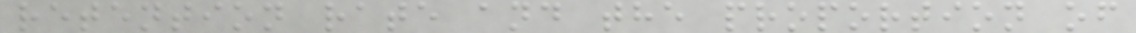retention rate and the proportion of
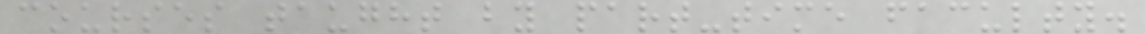courses taught by part-time faculty.
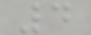4
